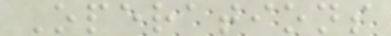Operations
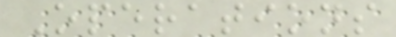Operations
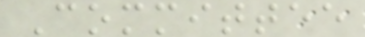Committee
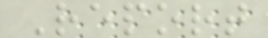Report
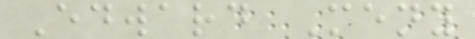Edward Meny
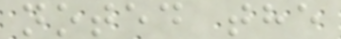noted the
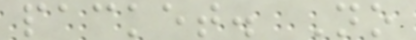packet. No
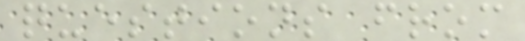questions from
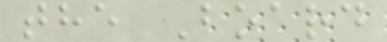the Board
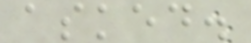asked.
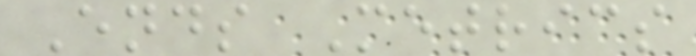Ends Metrics
